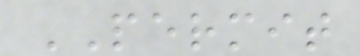PERMIT
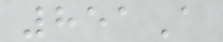851A
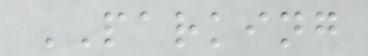PARKING
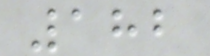182
